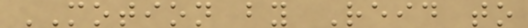MOTION by Reid to
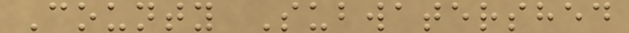County Subwatershed
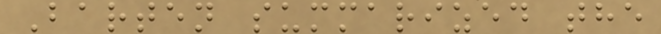Barten summarized the
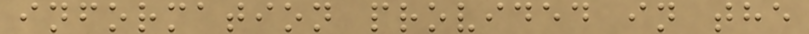information provided in the
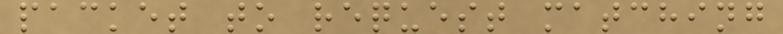packet to request matching
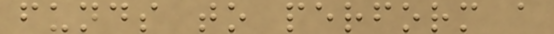funds to perform a
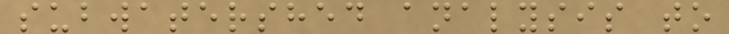subwatershed analysis to
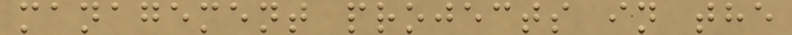management projects in the
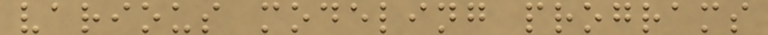various modeling programs
